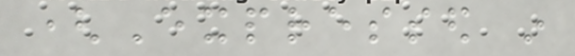(Expressed in
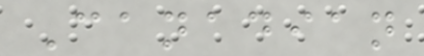Canadian
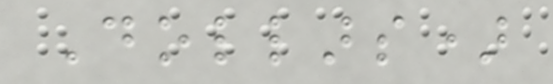Dollars)
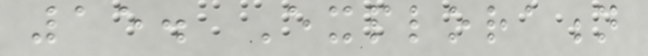15. Exploration
